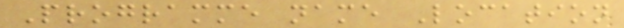Programme name Location
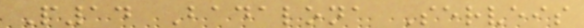P14 Badalona Serveis
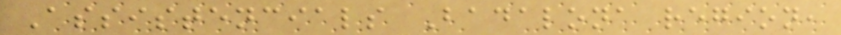Assistencials Badalona region,
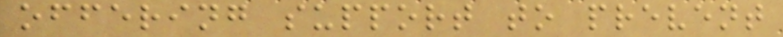offering support to prevent
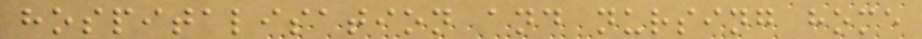hospitalisation and nursing home
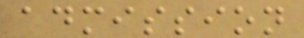admission
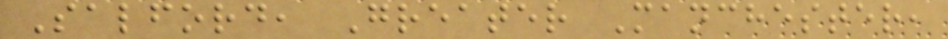Salford, Greater Manchester,
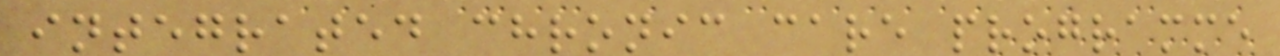integrated chronic care programme
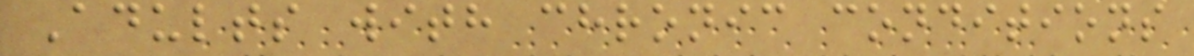Adults with chronic conditions
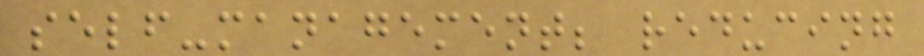self-management; reducing
